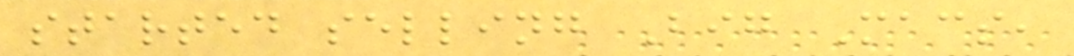started selling Big Macs,
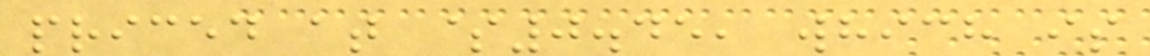priced at $0.45, which is
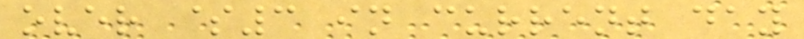over $3 in current day
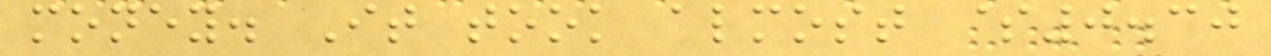money. It took almost $0.30
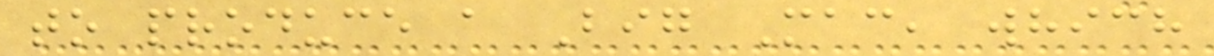to produce a Big Mac, which
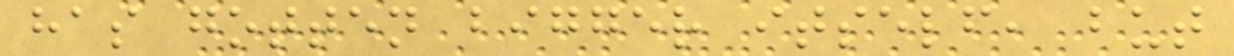has gotten bigger itself, but
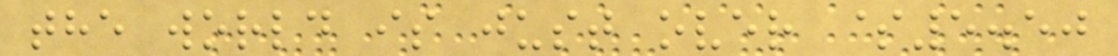the world is just over $5.50
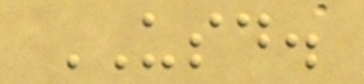USD.
